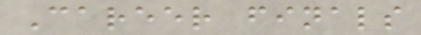Career finals
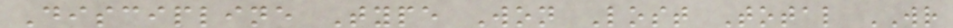Discipline Type Won Lost Total WR
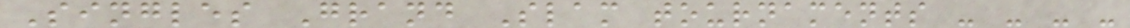Singles Grand Slam tournaments - - - -
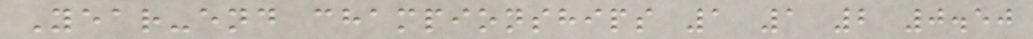Year-end championships 1 1 2 0.50
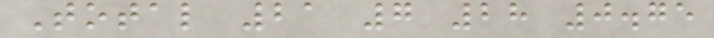Total 21 7 28 0.75
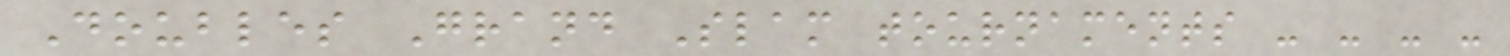Doubles Grand Slam tournaments - - - -
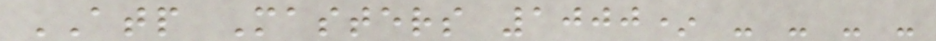ATP Masters 1000* - - - -
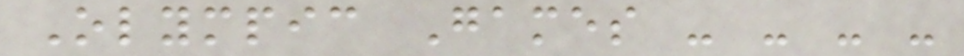Olympic Games - - - -
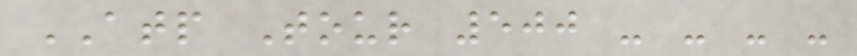ATP Tour 500 - - - -
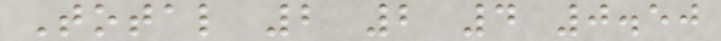Total 2 2 4 0.50
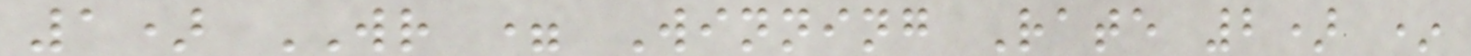1) WR = Winning Rate 2) *
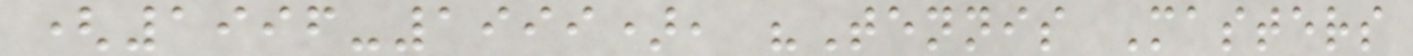(1996-1999), "Tennis Masters
